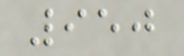950
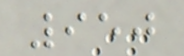950
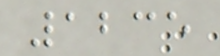1235
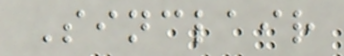Sinclair
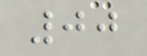00
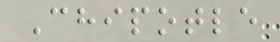Chipotle
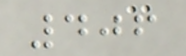406
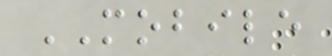MOBILE
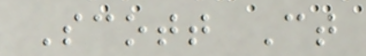Scott Ct
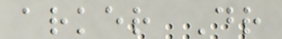arker Dr
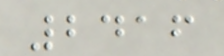2416
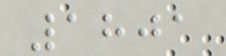1801
